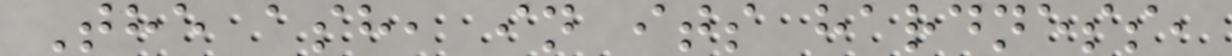The ash, in its hardness,
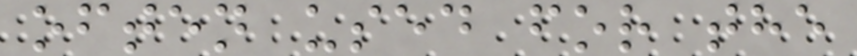often used for the
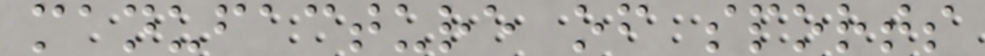manufacture of sports
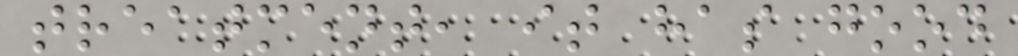treatment, it has good
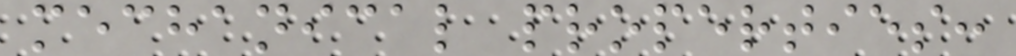mechanical properties:
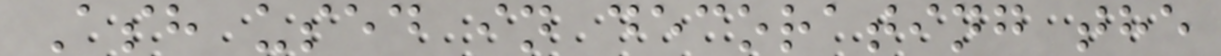Ash used in decorating the
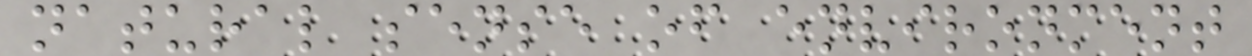natural sense of environment
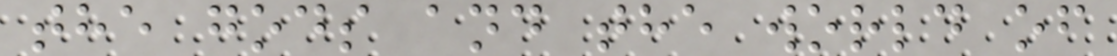the gods and the world of
